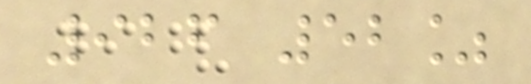926 52%
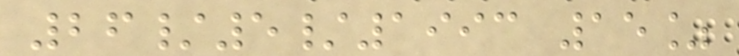26/5/1993 15%
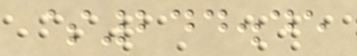$244.45
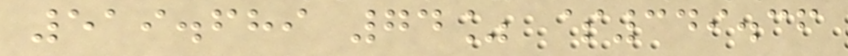519.689 74% $349.36
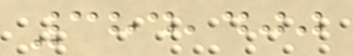384,400
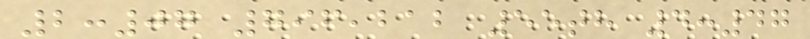2:07 796,212 55th 4:47
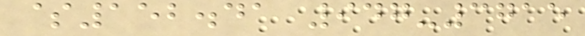$152.41 947-3715
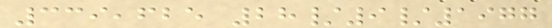339,625 28/9/1977
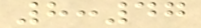8:47
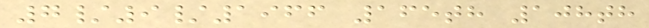7/9/1966 165th 108th
